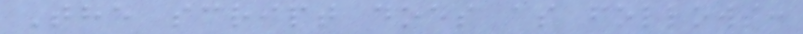The script does as follows:
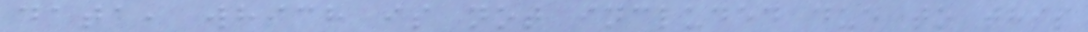data, which is not included due to this
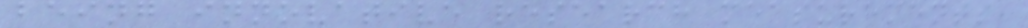being innovative research measurements,
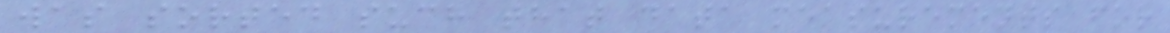was sorted such that data measurements for
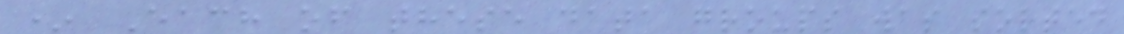* Each of these data groups was sorted
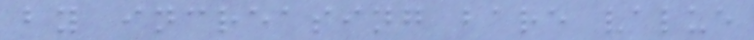by increasing bare value
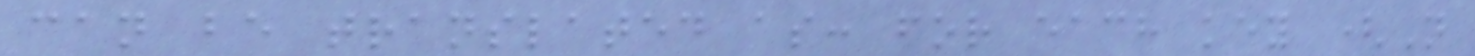can be translated as: for each key (N
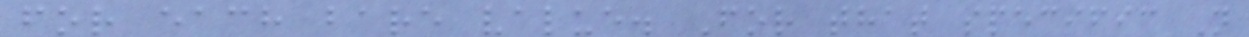for each bare value. For that specific N
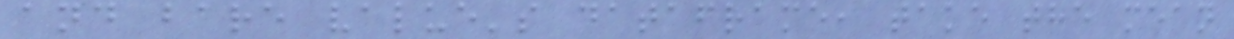and bare value's dataframe, take the mean
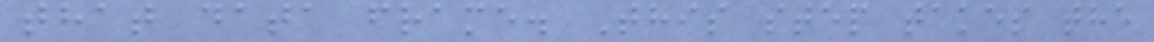that data frame. This step takes the
